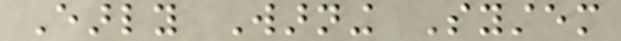Early Warning System
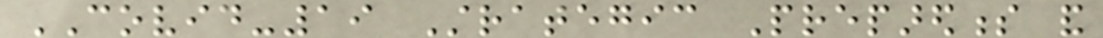COVID-19 Strategic Preparedness and
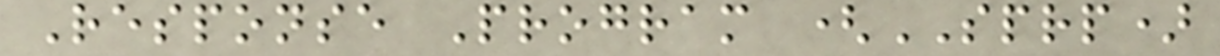Response Program (SPRP)
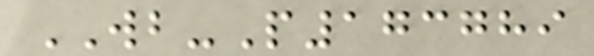WB-P173789
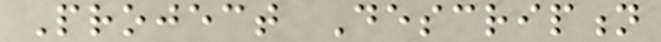Project Description
